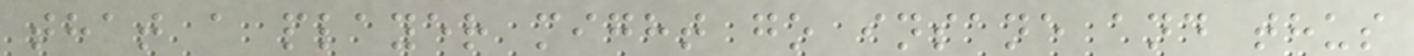that a player might go insane and thus
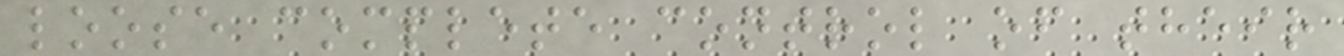loose complete control of their
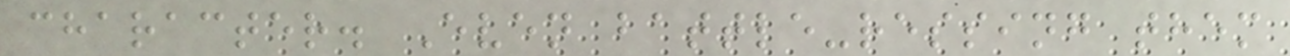character. Even battle-ressing them
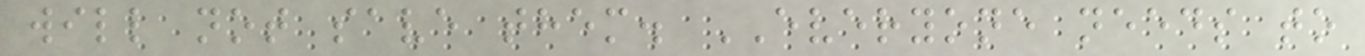will not save them. EVERYONE needs to
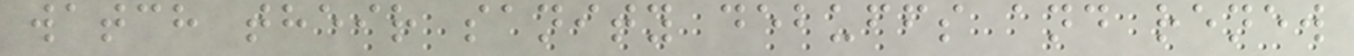watch their sanity debuffs and renew
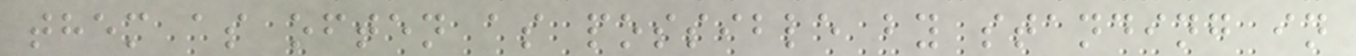them as often as possible by standing in
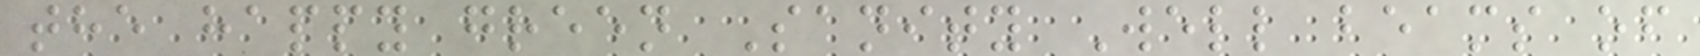the happy green Sanity Well beams of
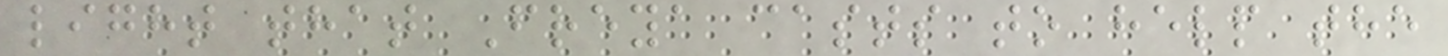light that Freya casts to help the
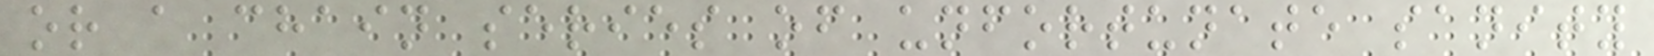or a chain series of unfortunate sanity
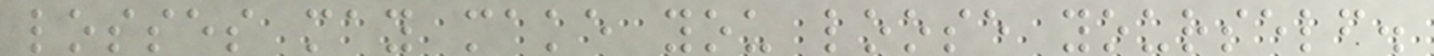losses may make you loose yourself.
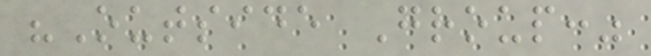"Outside Group:"
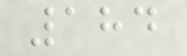184
